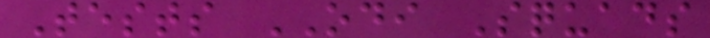Tests ODI Squads
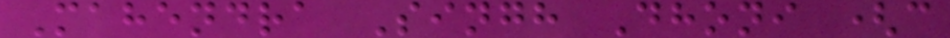Mahendra Singh Dhoni (c
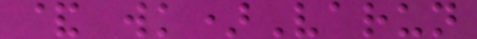& wk)Varun
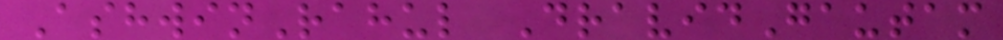AshwinRahul DravidGautam
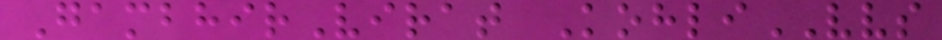GambhirVirat KohliVVS
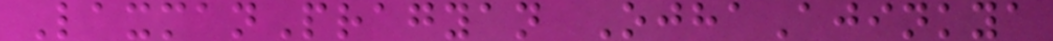LaxmanPragyan OjhaAjinkya
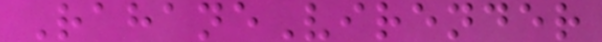RahaneVirender
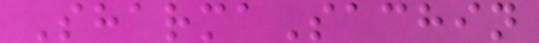SharmaSachin
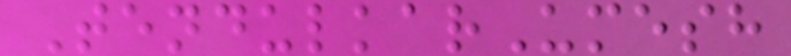TendulkarUmesh
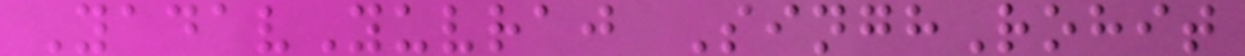YadavYuvraj SinghRohit
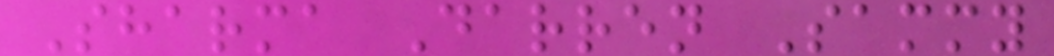Sharma Darren Sammy
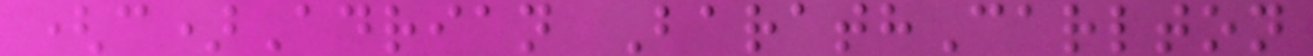(c)Adrian BarathCarlton
